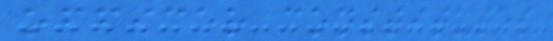officer constitutes
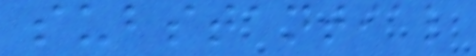substantial
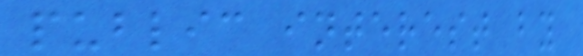public interest by
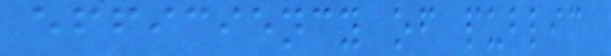efficiency of public
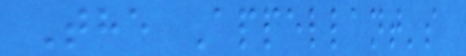The Appellant's
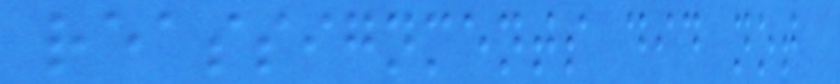reassignments did not
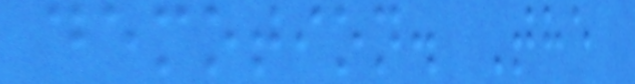demotion. The
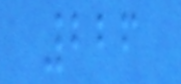226
